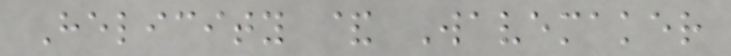Helicity & Wavemaker
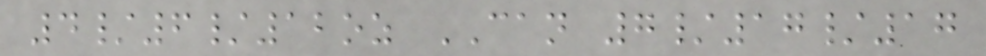4/6/12oz CAN 7/17/17
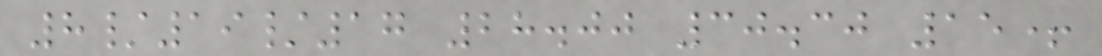8/19/17 28.00 30.30 15+
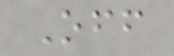Off
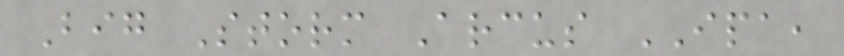Big Storm Arcus IPA,
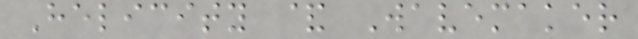Helicity & Wavemaker
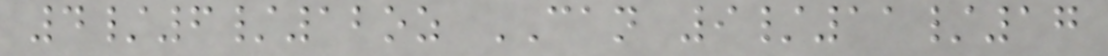4/6/12oz CAN 9/11/17
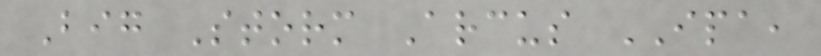Big Storm Arcus IPA,
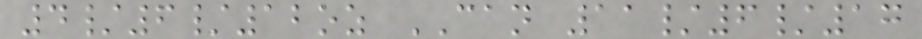4/6/12oz CAN 11/6/17
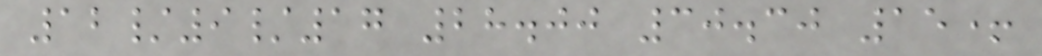12/9/17 28.00 30.30 15+
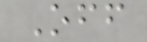Off
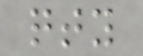qty
